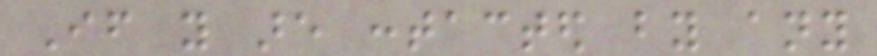If you are contacted by any
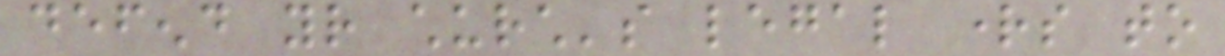defend your church's legal rights to
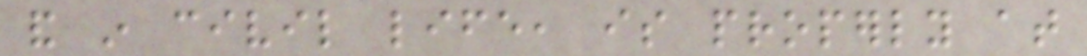and in civil life, is properly at
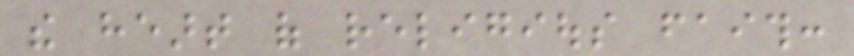the heart of religious faith:
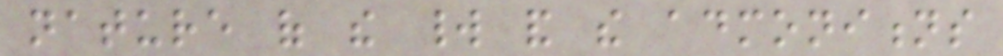nature of the world and the admonitions
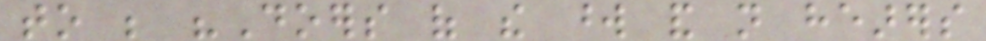to be "Doers of the word and not hearers
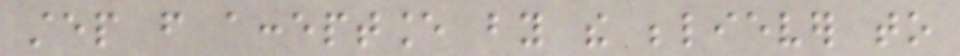step from acceptance by the believer to
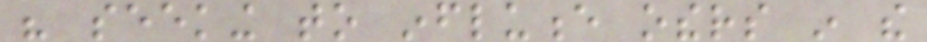his seeking to influence others in the
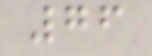76
